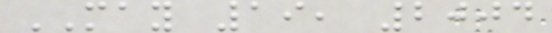MAY 19, 2004
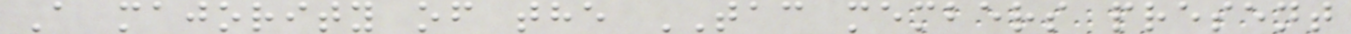A majority of the TAC members present
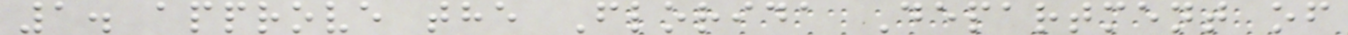1. approve the Florida Department of
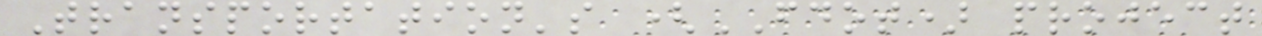Transportation's (FDOT) project
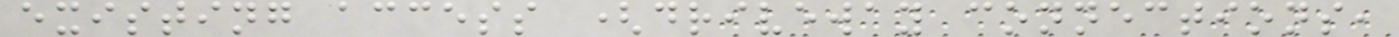existing access (driveway connections,
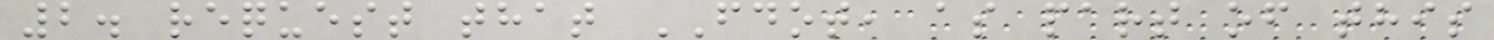2. request that FDOT, as part of this
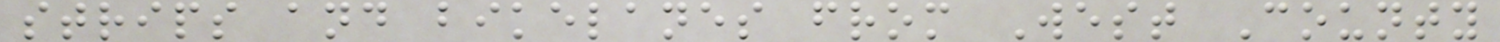strips and bikelanes from West County
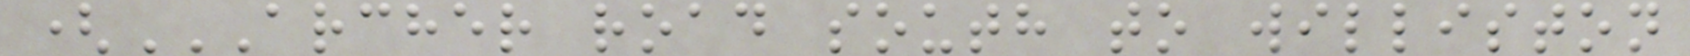(ARCHER ROAD SOUTH TO WILLISTON
